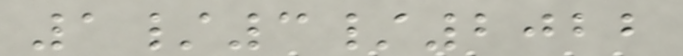1/3/2022
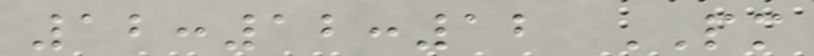12:12:12 PM
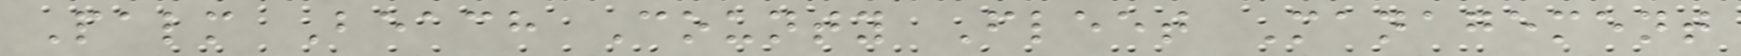Palm Beach County Fleet Management
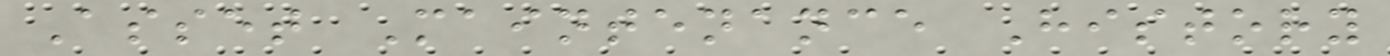Asset Maintenance History
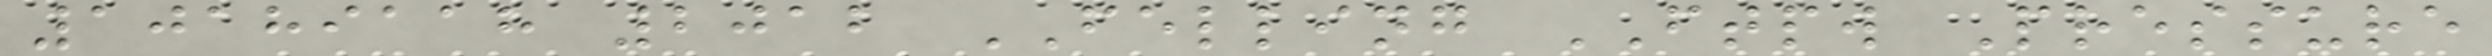10189118 2012 FELLING FTPW Pressure
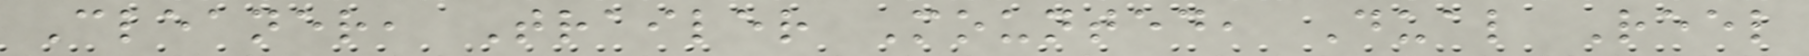Cleaner, Trailer Mounted, Dual Reel
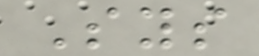Sys
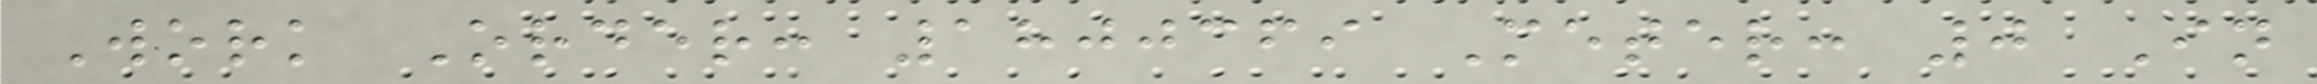Work Order: 1800369 Meter: 0 In
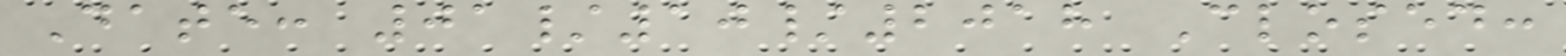Date: 01/10/2018 Closed:
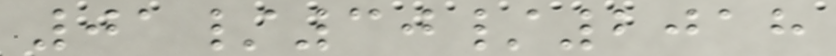01/30/2018
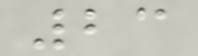23
